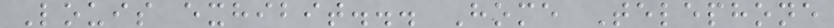Louis exhibit... Home Telephone
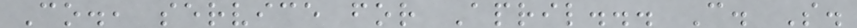Co., service for April... C. S.
